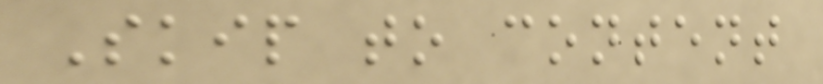Skip to content
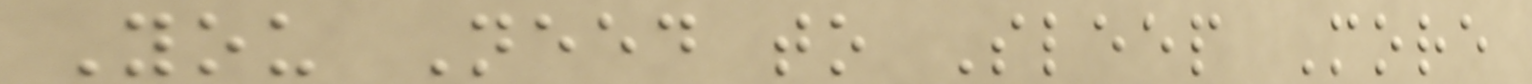You Need to Sleep More
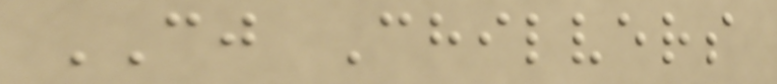CJ Chilvers
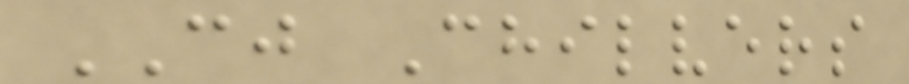CJ Chilvers
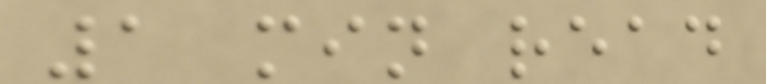1 min read
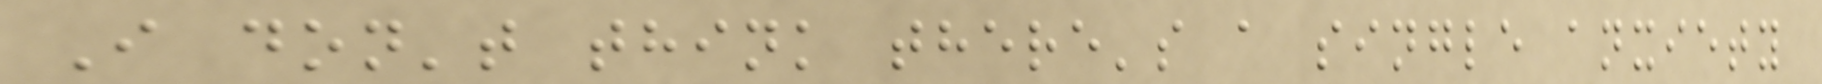I don't think there's a single anxiety
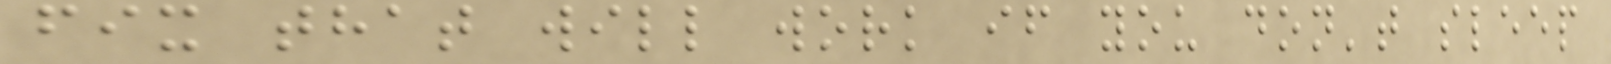fix that will work if you don't sleep
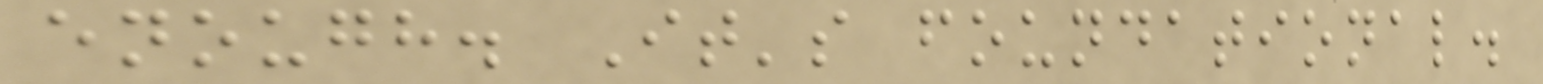enough. It's foundational.
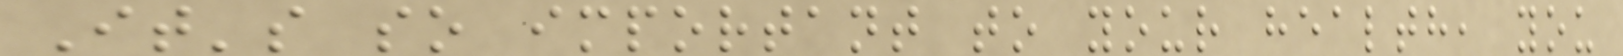It's so important to your health, you
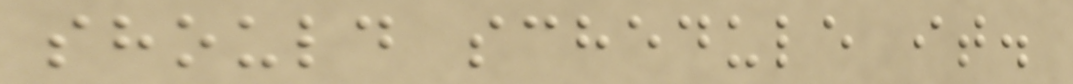should schedule it.
